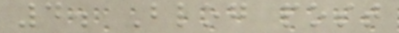4. Blog post
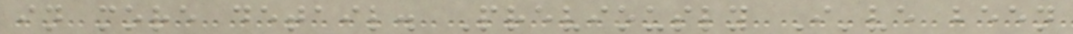in more detail. Previously I've been
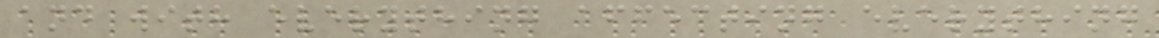and with everything affecting everything
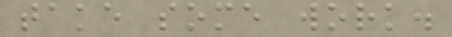take some work.
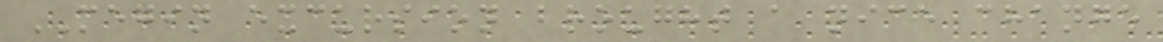MEGIN excursion brought a nice change
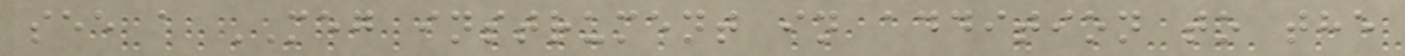see a MEG instrument in addition to the
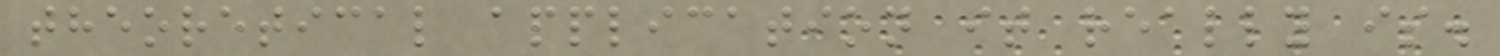theoretical application it really is.
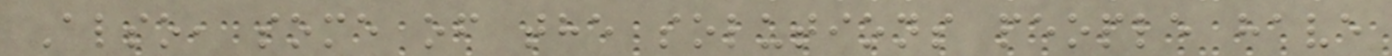Also, some of the solutions people have
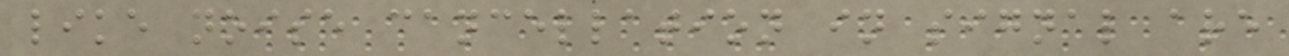like noise cancellation in signal are
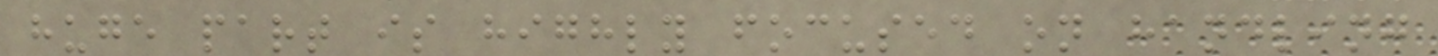huge part is highly focused on handling
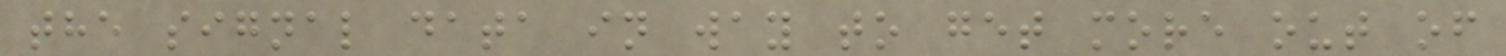the signal data in way to get more out of
